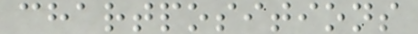chartpositions
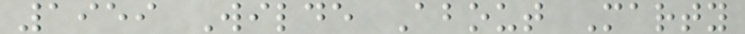1959 Wilde About Marty
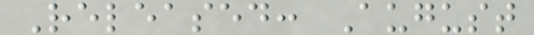Released: August
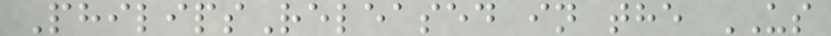PhilipsReleased in the US
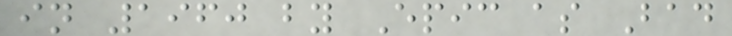in 1960 by Epic as Bad
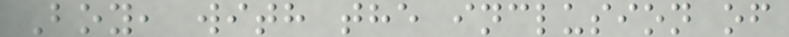Boy, with the inclusion of
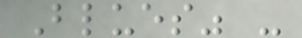Blues" -
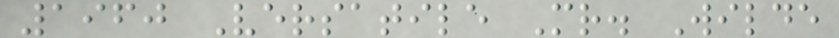1960 Versatile Mr. Wilde
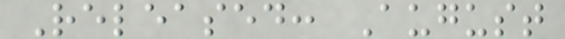Released: August
